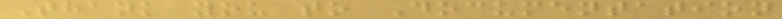Thank you to Documentation
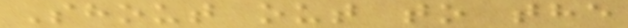Shout out to the
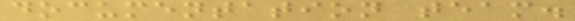documentation team.
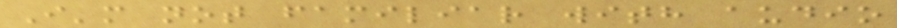I'm not familiar with audio
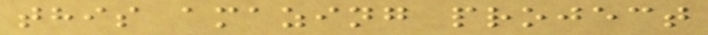this amazing project
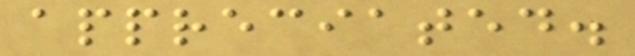appreciated.
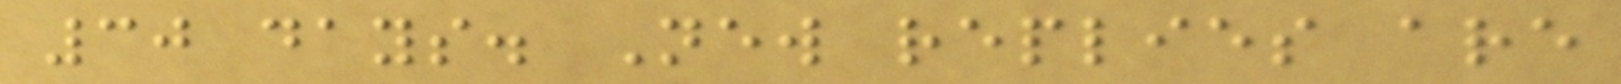30 days. New replies are
